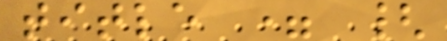title = {
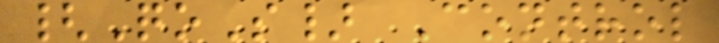{QoS} Control
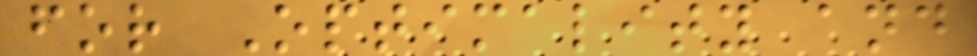for Optimality and
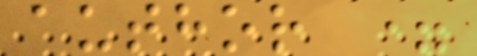author =
